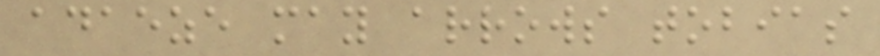adaeze may arrows tobias
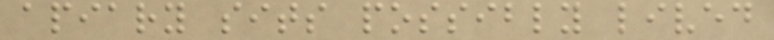apiary sits possibly lived
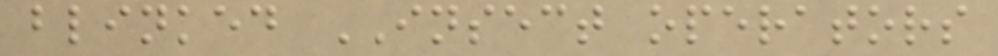blinked INSECT operators
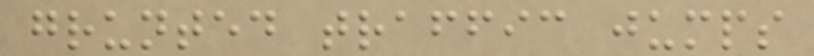grunted traffic jumps
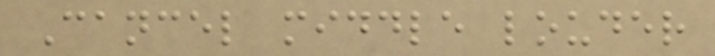Cancel middle louder
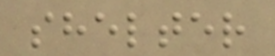shelter
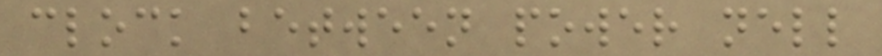clock between power nell
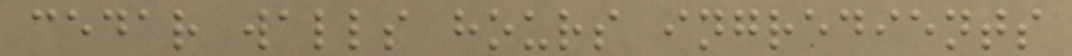cedar walls hours ingredients
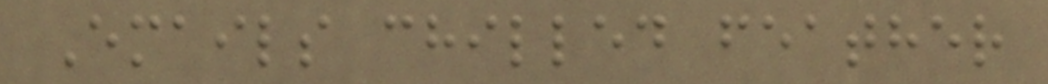Emails chilled feather
